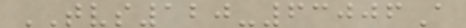TVS120-63006A
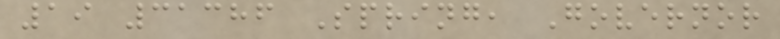19 31386 Spring, Governor
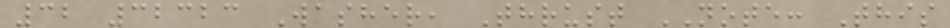32 32323 Washer, Thrust NOTE: This
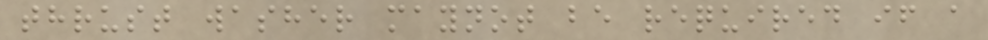thrust washer maynot be required if a
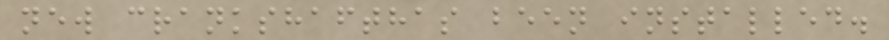new crankshafthas been installed.
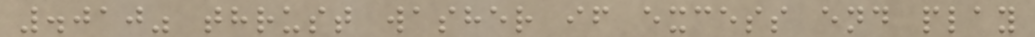.010" thrust washer if excess end play
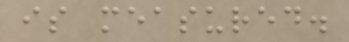is measured.
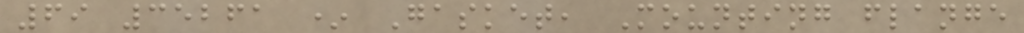69 35261 * Gasket, Mounting flange
